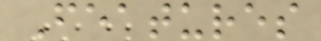Features
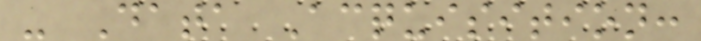- Data Acquisition:
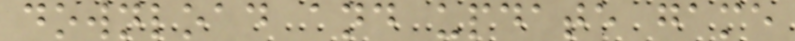download and update game
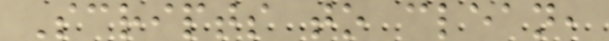Scripts to clean,
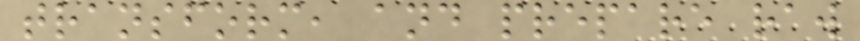transform, and prepare raw
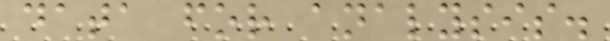data for analysis.
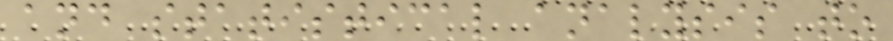and statistical analysis to
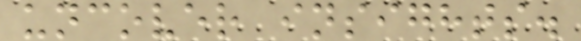uncover insights.
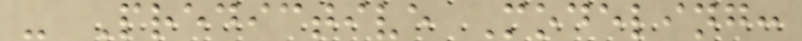- Predictive Modeling:
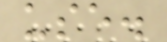use.
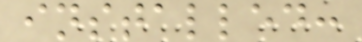installed:
